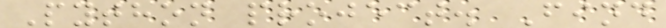Python project. Find
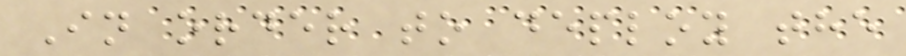In order to deploy the
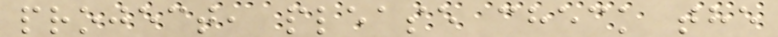project, please check the
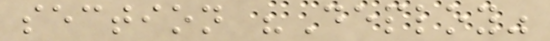section "Deploy"
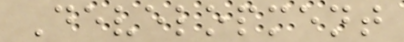Development
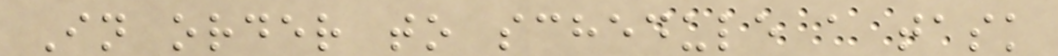In order to schedule a task
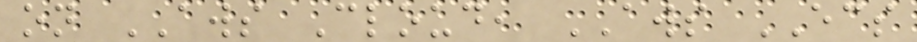on AWS Cloud, AWS ECS
